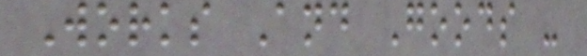Works And Goods -
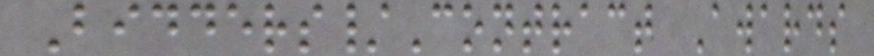Bidders/Contract Awards
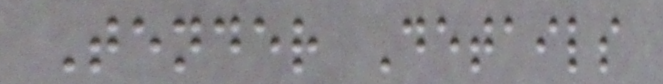Tender Details
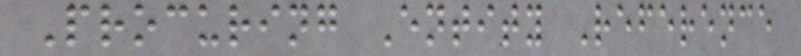Procuring Entity Reference
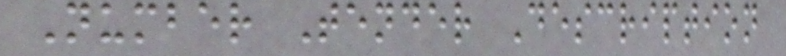Number Tender Description
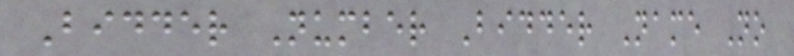Bidder Number Bidder Name No
